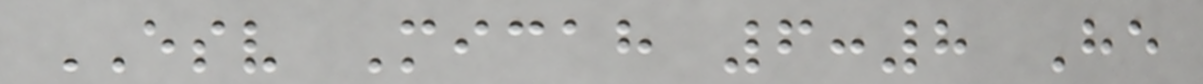ESV Micah 6:8 He
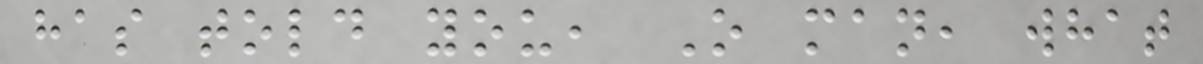has told you, O man, what
